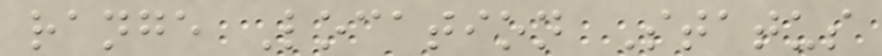range Location Status
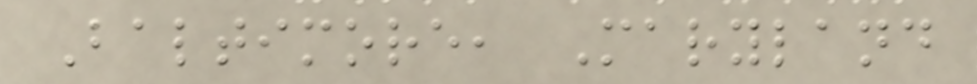Baltimore, Maryland
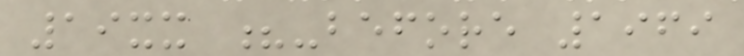19xx ?-before 1969
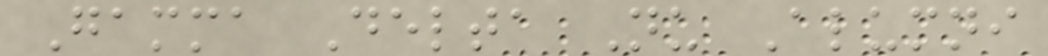Gamma Delta Nu Alumni
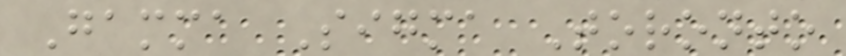Gamma Sigma Toronto
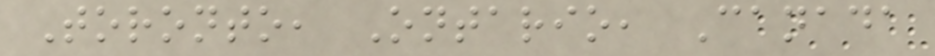Toronto, Ontario, Canada
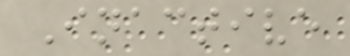Inactive
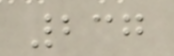237
